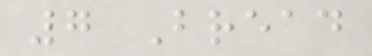7 Bread
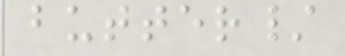butter/
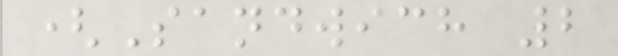(Sandwich 2
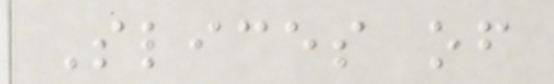Slices of
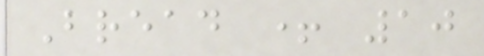Bread + 10
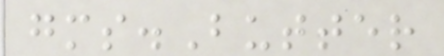gms.Butter
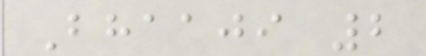Bhaaji 2
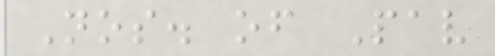Nos. of Pav
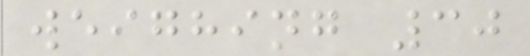weighing 30
